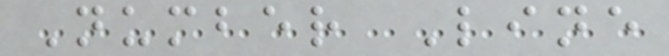Number Line
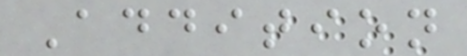Addition
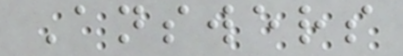Answers
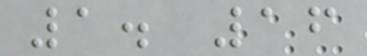1. 16
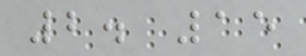2. 15
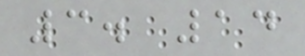3. 14
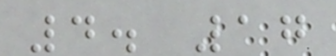4. 17
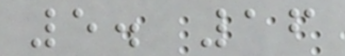5. 16
